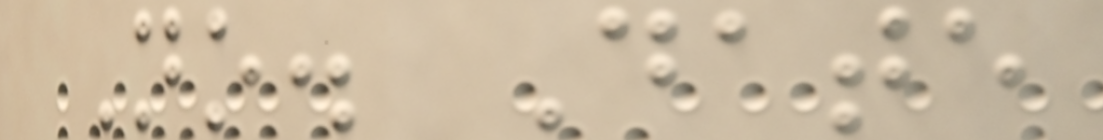No. Date
